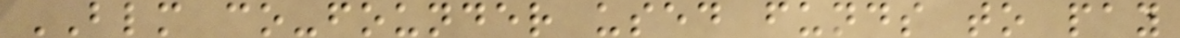BLM co-founder used funds to pay
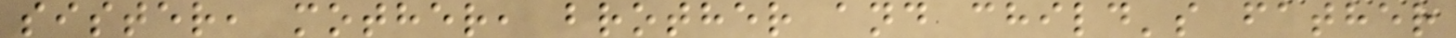sister, mother, brother and child's father
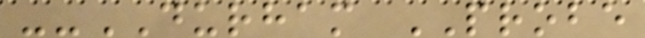--DURHAM PROBE
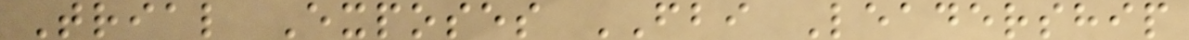Trial Exposes FBI Leadership
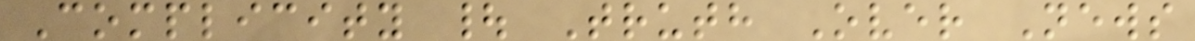Complicity | Truth Over News
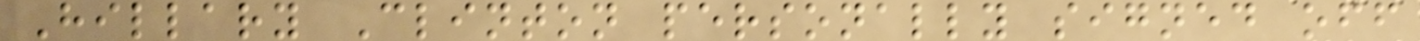Hillary Clinton personally signed off
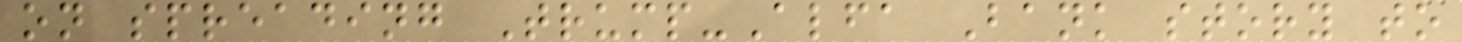on spreading Trump-Alfa Bank story to
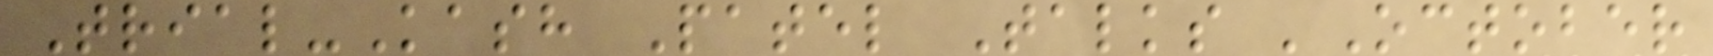Trial-Kash Patel Talks 'October
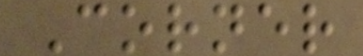Corner
